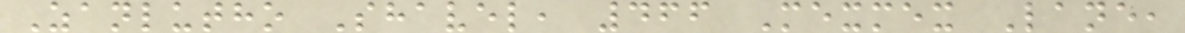Zanlutho Shavel, 466 Mexmex Lane,
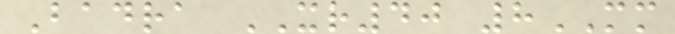Badra XR40 8MM
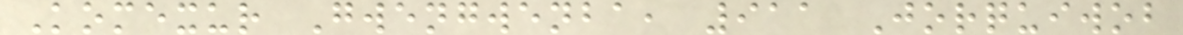Komexur Gwengwenba, 911 Jorquiwob
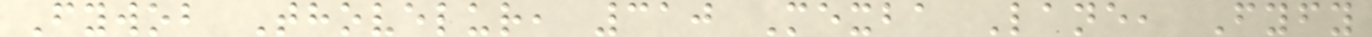Fywob Thovelur, 310 Mexba Lane, Fyfy
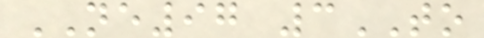NE97 3TO
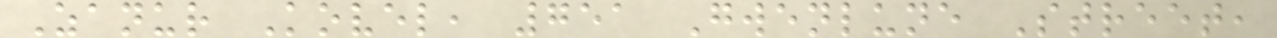Zanur Kovel, 751 Gwenlune Street,
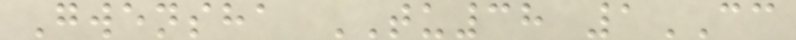Gwensha TU38 1CC
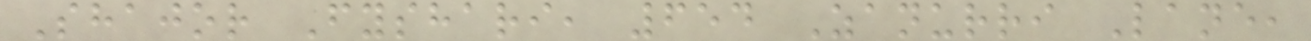Shajor Fyshari, 654 Zanurri Lane,
